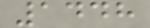1448
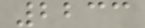2233
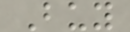Buy
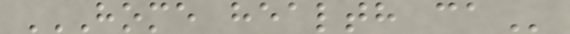HOME HEALTH CA
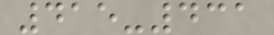415-431
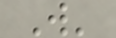W'
